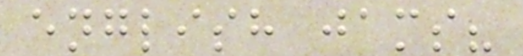english jams?
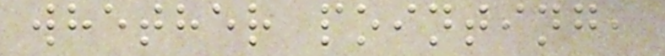whether pointing,
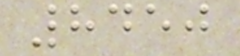8450
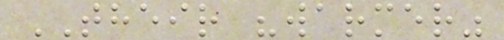THEIR "warmer"
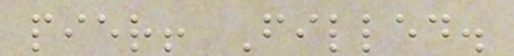pier! Filled.
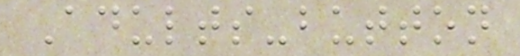Adults-button
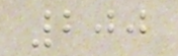200
